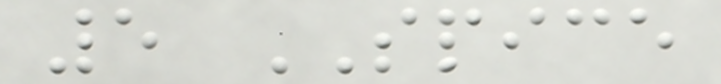5 SPICE
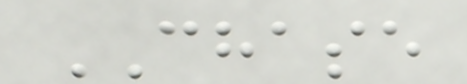CHASE
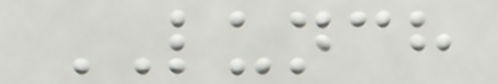LUNCH
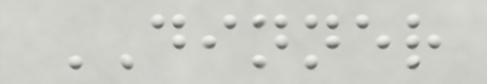DINNER
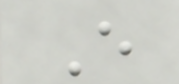E
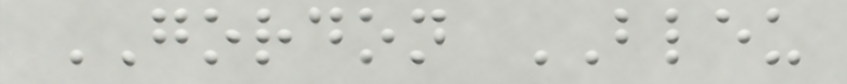GORDON BLEU
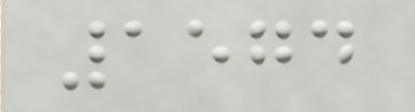1574
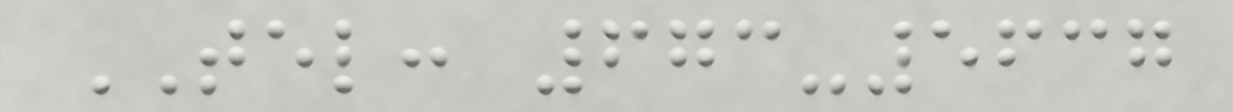TEL: 673-5637
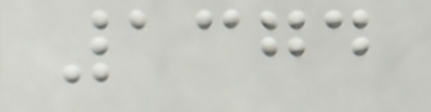1374
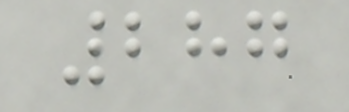287
